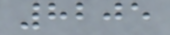8205
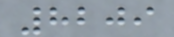8209
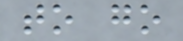to go
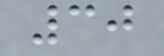30
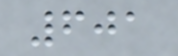601
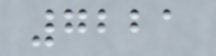7221
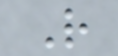R
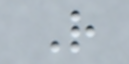R
